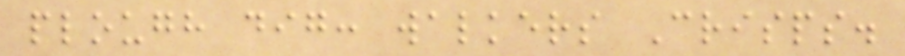plough dig: walkers Crisps.
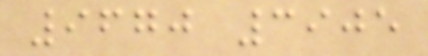9670 3905
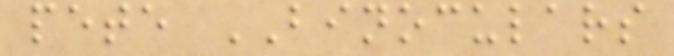pete BINOCULARS
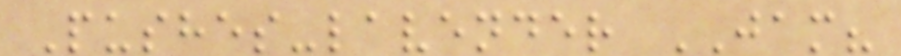Pushes-lavender JAM?
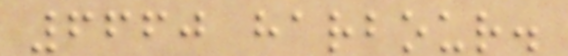6660 harbour.
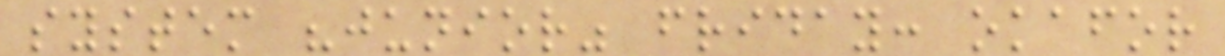system "junior" friday: okafor
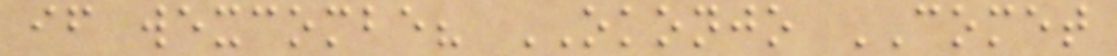if wexcombe? OKONJO COMET
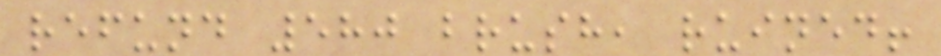refund 580 brush, ruined!
